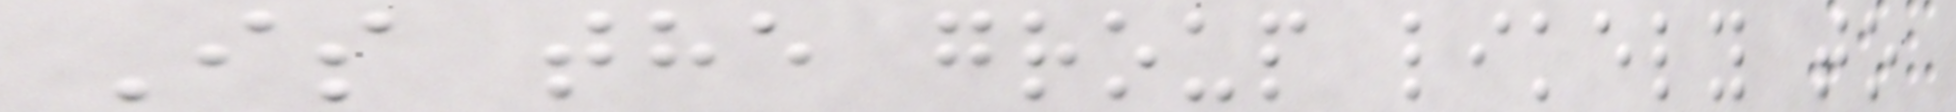Is the group likely to
